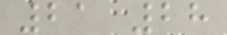21 28
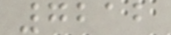7212
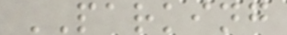PARKING
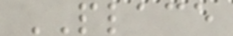PLACE
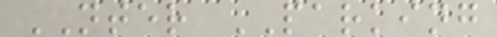NTER PARKING
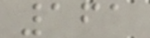161
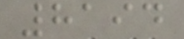8194
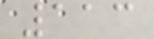113
